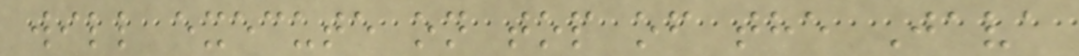will execute on top of the Java
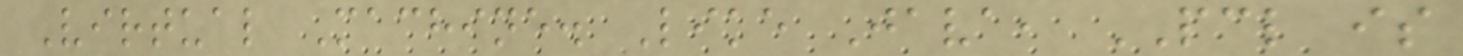Virtual Machine. Like Java, PCL is
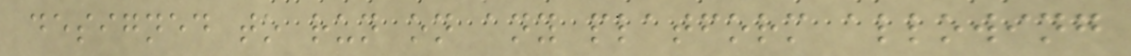designed to run on any platform allowing
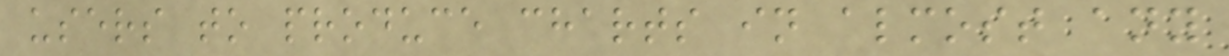users to produce charts in almost any
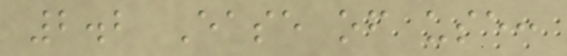2.2 Ease of use:
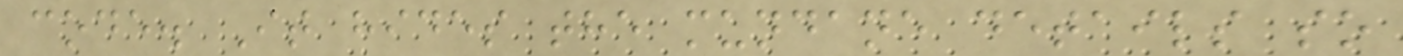code. It hides the mundane details so
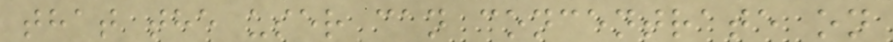that the user can concentrate on
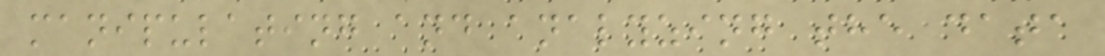manipulating and analyzing the data
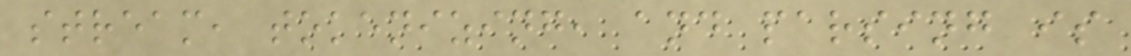stream, tokenizing, and parsing is
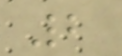2
